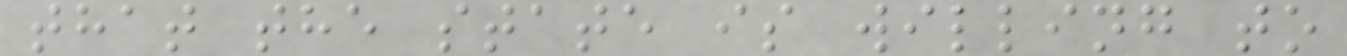that the state is willing to
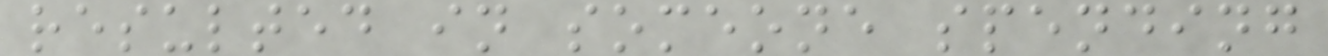resulted in someone spending
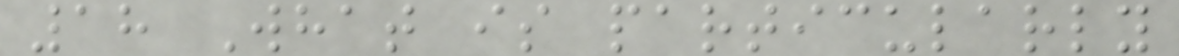18 What is particularly
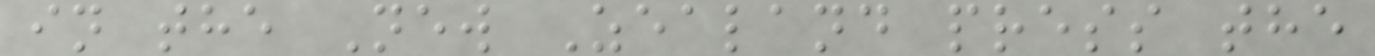in the New Zealand press the
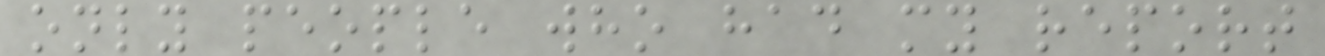only people who had my report
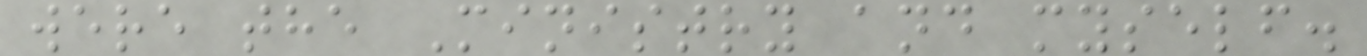were the Ministry and myself.
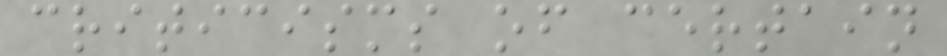criticisms of certain
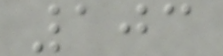103
